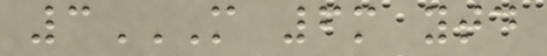3M 6M YTD
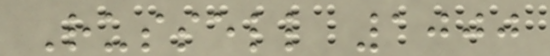Russell 1000
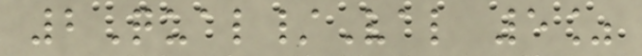2Qual/Val 5%
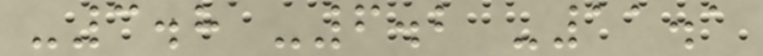-3.8 -6.2 -11.1
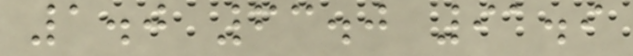1.0 63.0 91.9
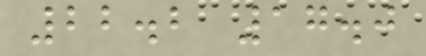22.2 17.0
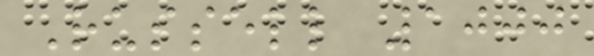Russell 1000
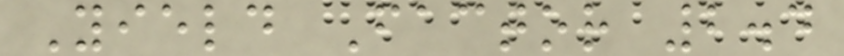Yield Factor 2.4
